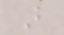B
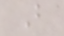B
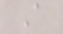A
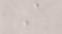A
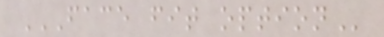FACE FIT OPTION
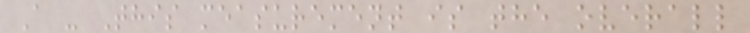A - This measurement is the overall
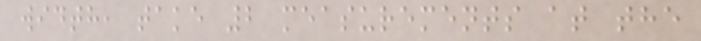width, take 2 measurements at the
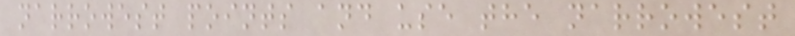narrowest points and use the narrowest
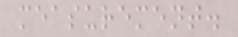measurement.
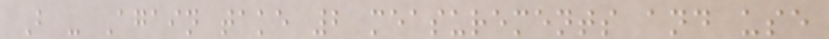B - Again take 2 measurements and use
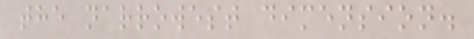the narrowest dimension.
